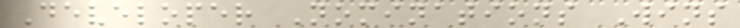Developer Nominations Wins
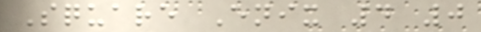Square Enix 4 0
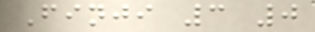Finji 3 0
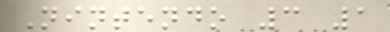Nintendo 3 1
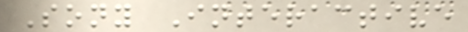Sony Interactive
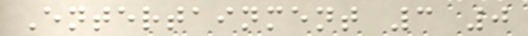Entertainment 3 0
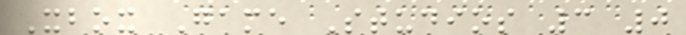Xbox Game Studios 3 0
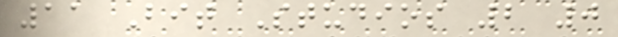11 Bit Studios 2 0
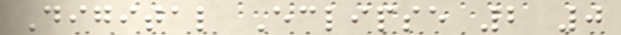Digital Eclipse 2 0
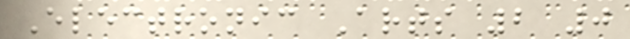Electronic Arts 2 0
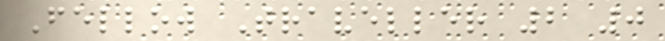Fellow Traveller 2 0
